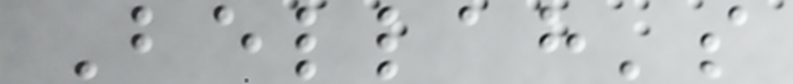Bellah's
